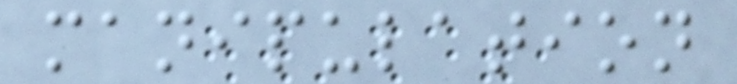manipulation
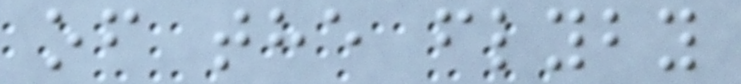of the flyby
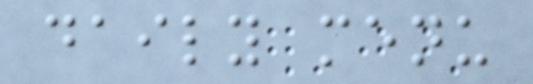daily menu
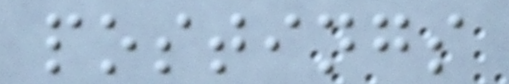postings
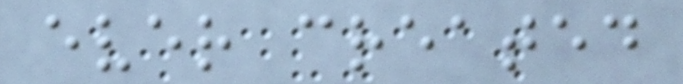ever created
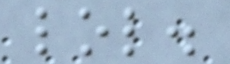lol.
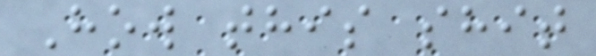How this shit
